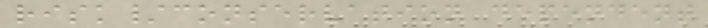risk/conservation dependent
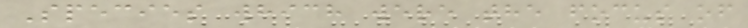Species which were the focus of
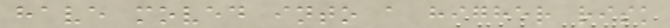have moved into a higher risk
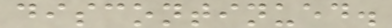discontinued.
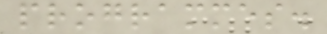programmes.
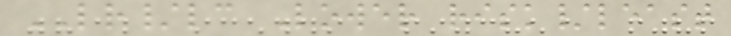LR/lc Lower risk/least
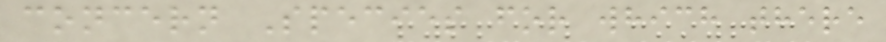concern Species for which there
